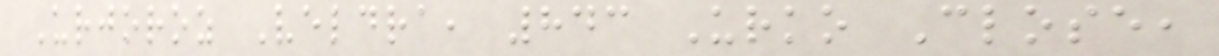Urjoroz Veldra, 843 Urko Close,
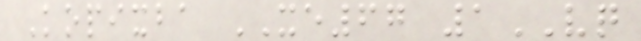Kopixba XE67 1VQ
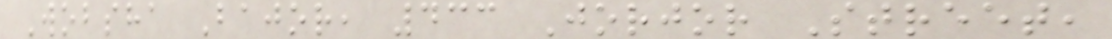Wobsha Bajor, 433 Jorjor Street,
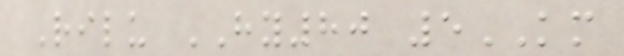Rilu HY80 5KM
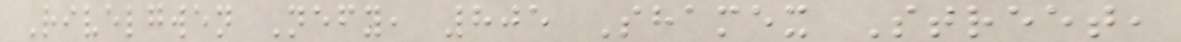Rivelgwen Nefy, 805 Shamex Street,
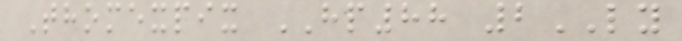Thomexpix HP88 2LY
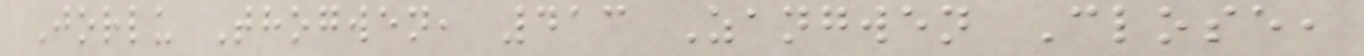Jorlu Thogwen, 413 Zangwen Close,
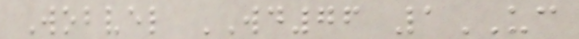Wobvel WD76 1UC
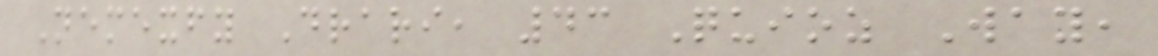Nemexfy Drari, 43 Quioz Way,
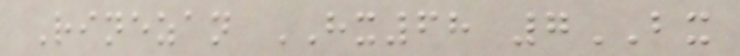Rinezan HX68 7BX
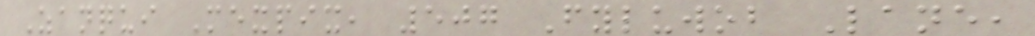Zanqui Mexpix, 507 Fyluwob Lane,
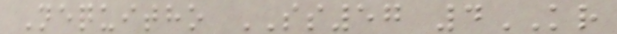Nequitho SS57 4KR
